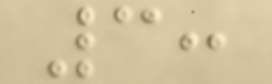3:
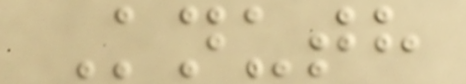Knuth
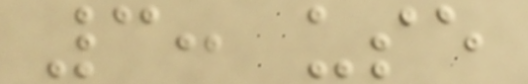3: use
